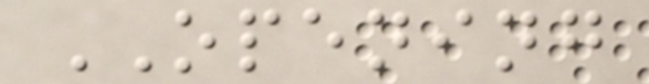OPENING
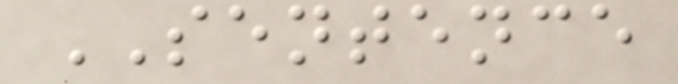SENTENCE
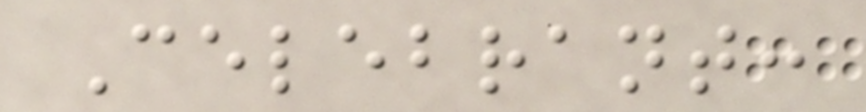Celebrant:
